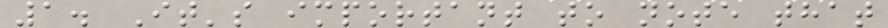1. It's important to note that
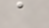a
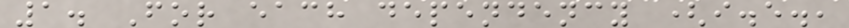1. For each dependency (i.e.,
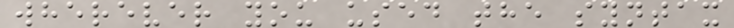wherever you used the syntax
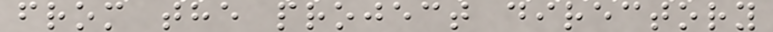from the project directory
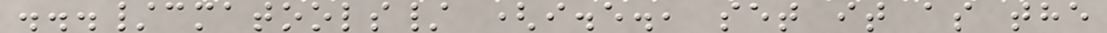.../cmatools/ (i.e., set it as the
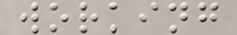working
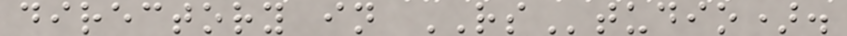directory in RStudio).
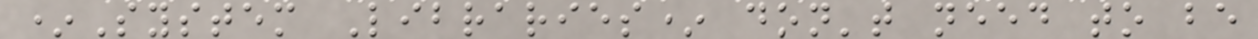*System Libraries* don't need to be
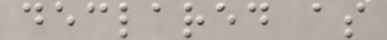declared as
